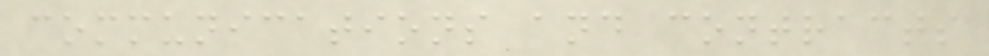communications and contracts
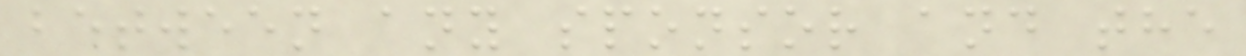between any sponsor and the
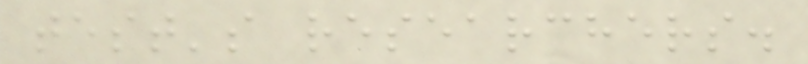test's researchers.
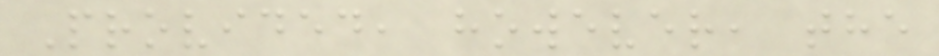Provided, however, the
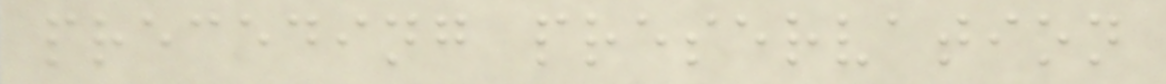preceding preservation
